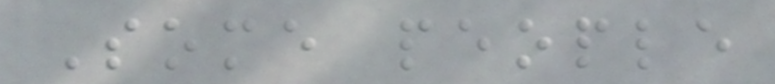Some people
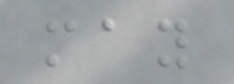may
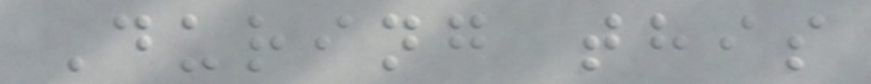During this
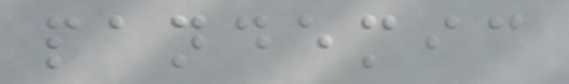pandemic
